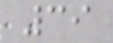39
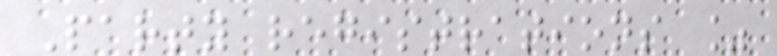Party registrations %
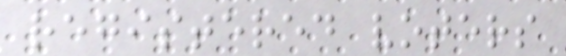registered voters
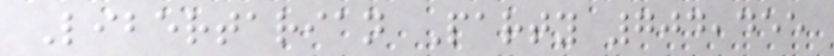Libertarian Party 704,455
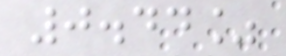0.44%
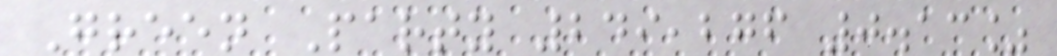Green Party 249,276 0.13%
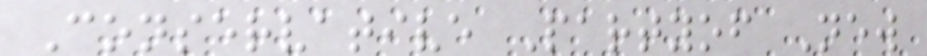Conservative Partyof New
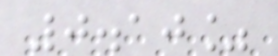0.10%
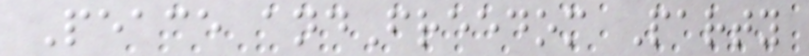Peace andFreedom Party
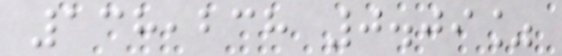138,238 0.09%
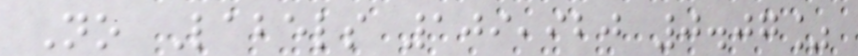No Labels 109,920 0.07%
